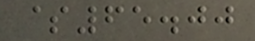$65.00
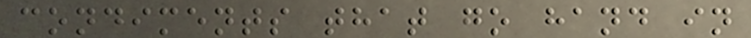condiments that go hand in
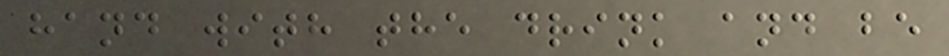hand with the drink and be
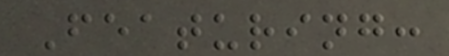Featuring:
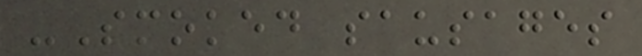-Smoked sausages
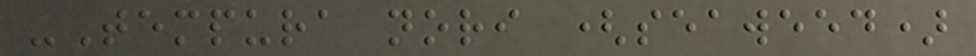-Tempura nori (seaweed)
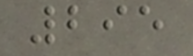295
